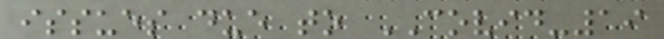issues due to COVID-19
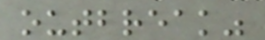outbreak"
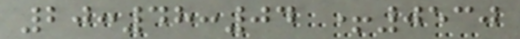20:48:04 +0530
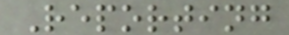Reporting
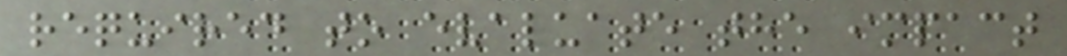required to evaluate the impact
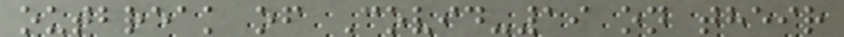outbreak of Covid-19 on their
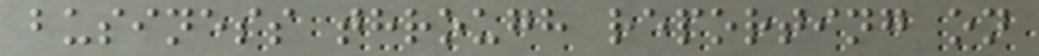business through reporting on
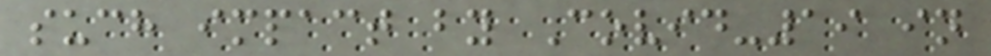such impact by Covid-19 in
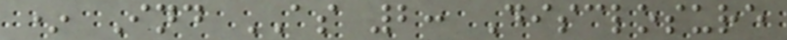* Ind AS 2: Disclosure
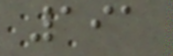191
